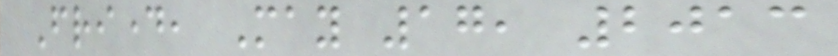Friday, May 17, 2013
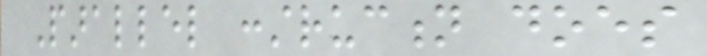Parallel construction does
